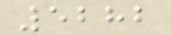5282
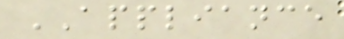APPLIANCE
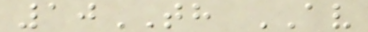10TH AV
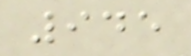945
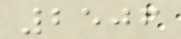2506
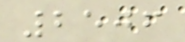2506
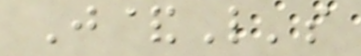J&L's
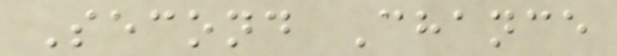Second Chance
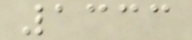1333
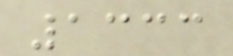1333
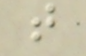t
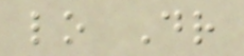lo Dr
